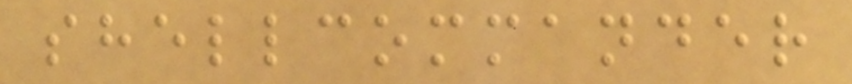shellcommander
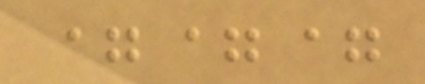===
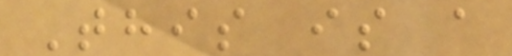This is a
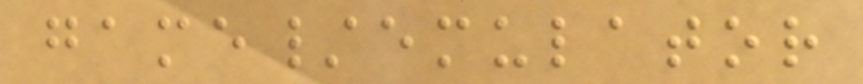game/emulator
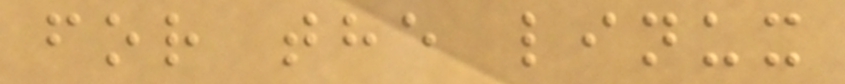for the linux
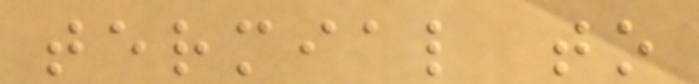termial to
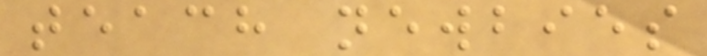teach newbies
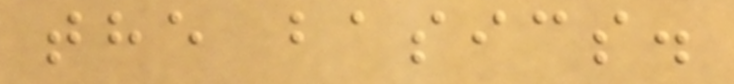the basics.
